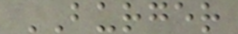BURGER
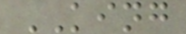KING
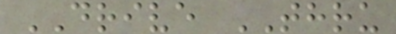DRIVE THRU
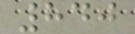840
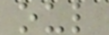oul
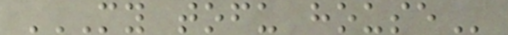MY TOFU HOUSE
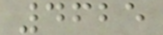4625
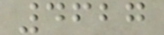4627
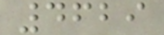4629
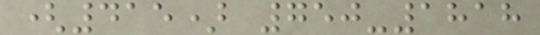(415) 750-1818
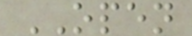OPEN
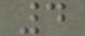4
